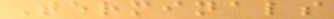Terminals
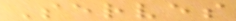Serves
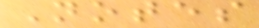Notes
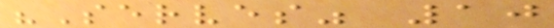"Serves" 10
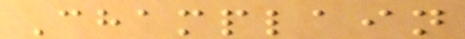Champlain
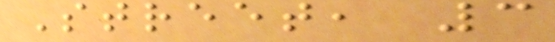Street, 3
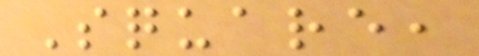Square,
